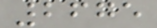2675
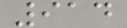914
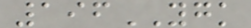196YGK
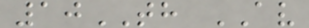10TH AV
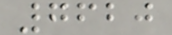7620
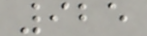925
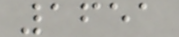1651
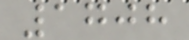1708
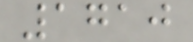1710
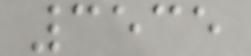3535
